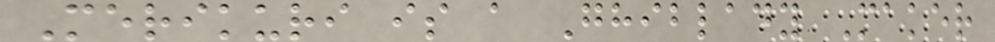Merikuri is a Ghiblady Maker
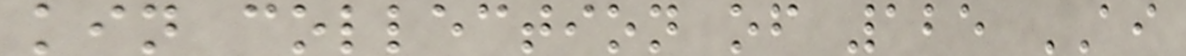kin collection of 125 AI
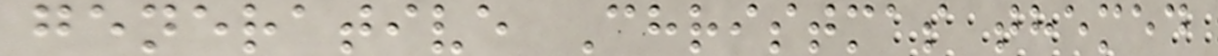generative Christmas themed
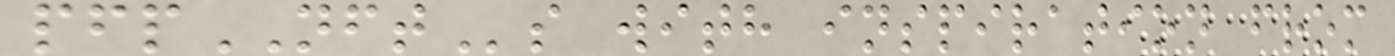pfpNFTs with inspiration from
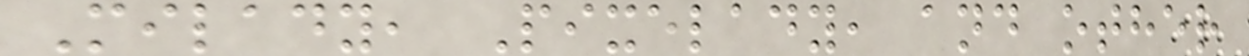Milady, Pixelady, and other
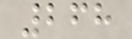268
